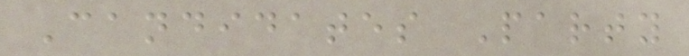Candidates Party
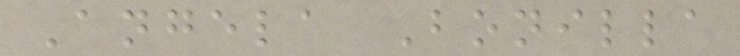Angela Bonilla
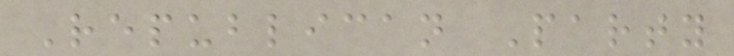Republican Party
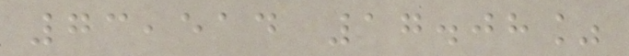73,514 17.08%
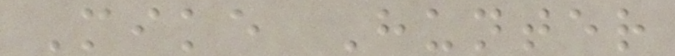Mike Hunter
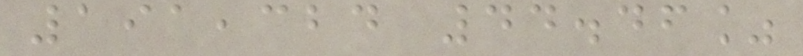191,324 44.46%
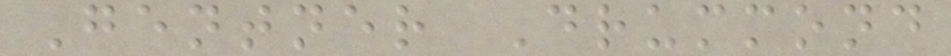Gentner Drummond
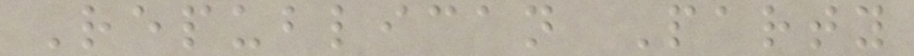Republican Party
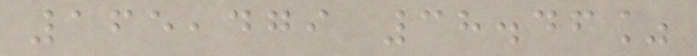165,479 38.46%
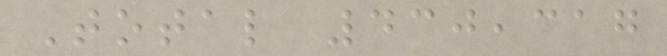Total 430,317
